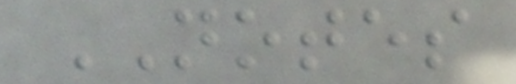NOTES
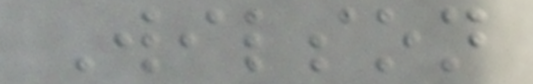Wilson
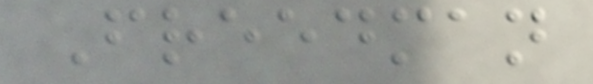Freedman
